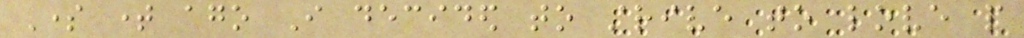Some time ago I decided to strive to love people
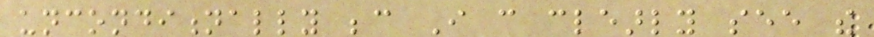unconditionally because I can clearly see the
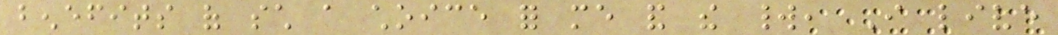benefits of such a choice for me and the world, I live
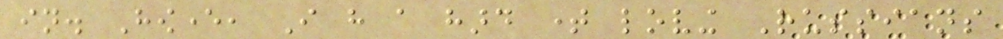in. However, I have a hard time loving Russians
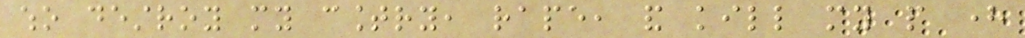who destroy my country, rape, and kill my people here
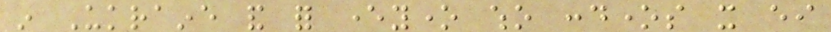in Ukraine and for everyone who condones it either
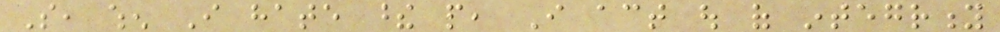So, when I hate these people, I act out of integrity
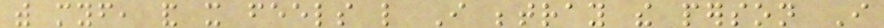with myself, and it feels like I betray the person I
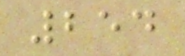254
